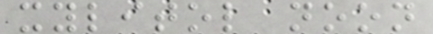xylitol noon
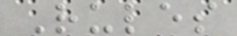Rules
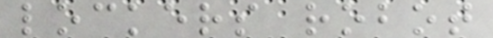lockers robot
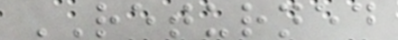RETURNED
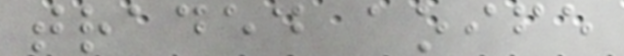traded aoife
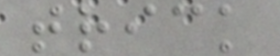trick
